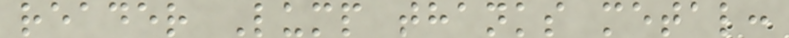reader Lump thanks metal:
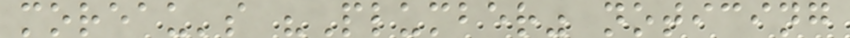moreau's "Plumber" noticing
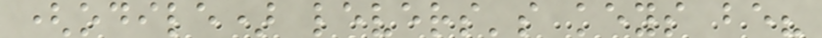(odile) levers's keys be?
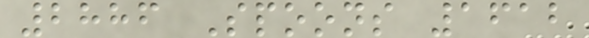2886 Spoons 1612
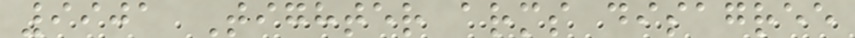9901 Tighter arms disagree
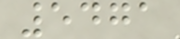5471
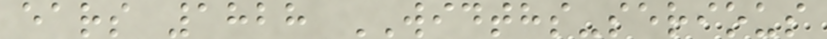ears 1828 WIDTHS-serious
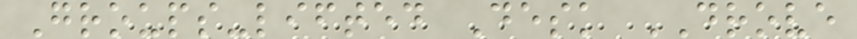Groups-lifted Desk DROVE
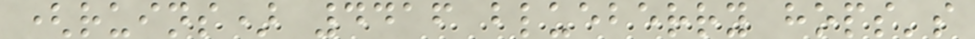(ruins) 4416 blueberry hops's
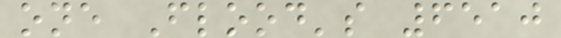one Flood's 6510
